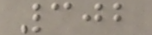302
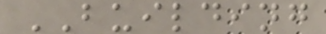BUILDING
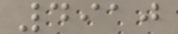4910
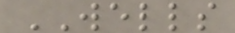WELLS
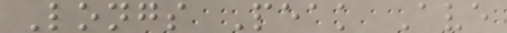Longs Peak Ave
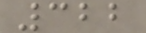322
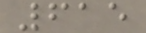615
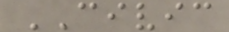CIVIC
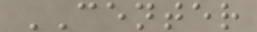CENTER
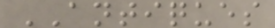ANTIQUES
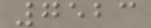7523
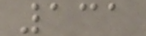131
